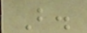B.
